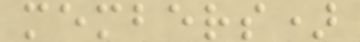members)
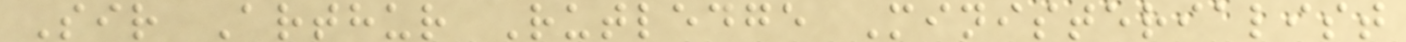Sir Arthur Rutledge Ministerialist
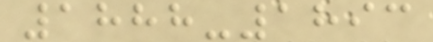1888-1893
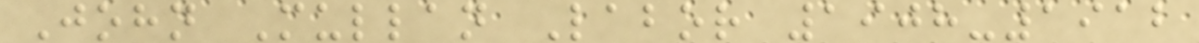John Mullan Labor 1908-1912
